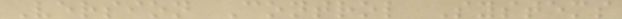Version Control Systems
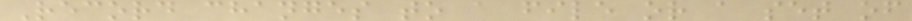Record changes to a file or a set of
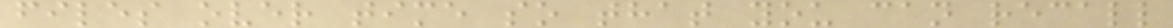files over time so that you can recall
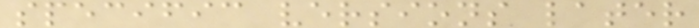specific versions later
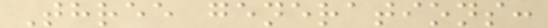Three generations:
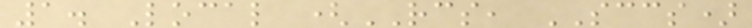1. Local (RCS, SCCS)
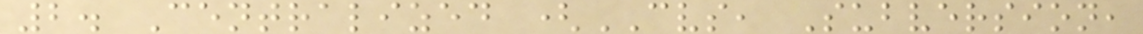2. Centralized (CVS, Subversion,
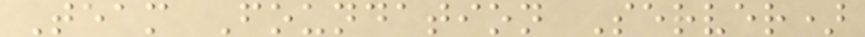Team Foundation Server)
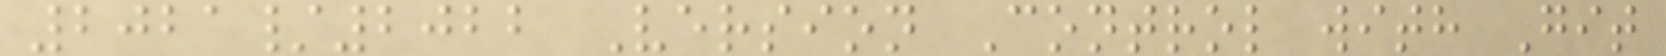2021/2022 Version Control with Git
